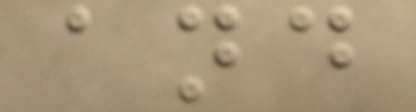and
